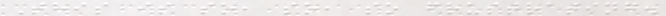This is so, so, so frustrating.
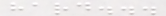hard...
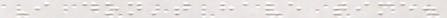I don't have time.
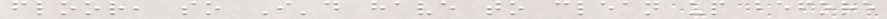floor, so I'd have to clean up before
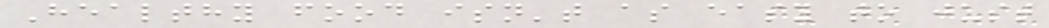Healthy food isn't as easy to just
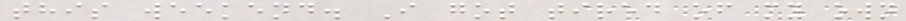this weekend. I got tired of my own
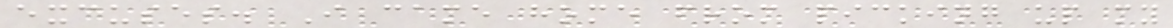excuses. I came home from picking up my
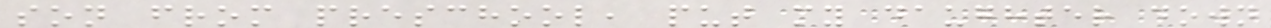son from preschool, put my daughter down
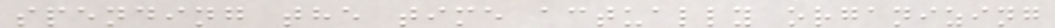spending the time actually organizing
